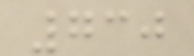730
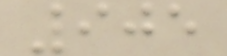905
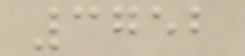3752
